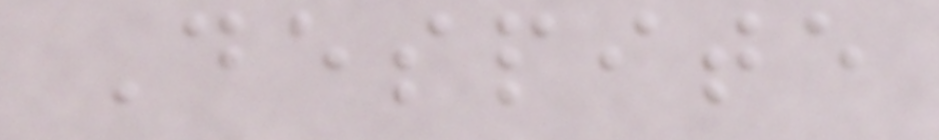Despite
